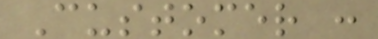Customer :
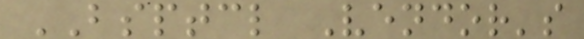BSPTCL Vendor's
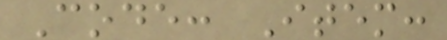Code: Item:
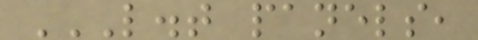L.T PANELS,
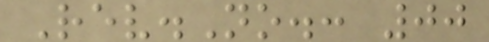Rev.No.: 00
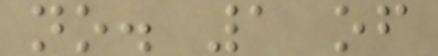no. 1 of
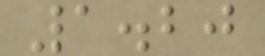1.20
